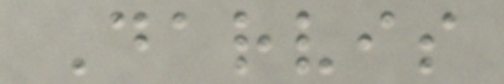Darvis
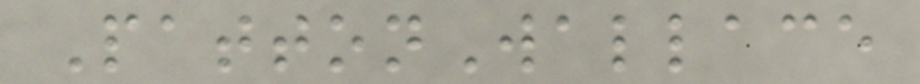PattonWallace
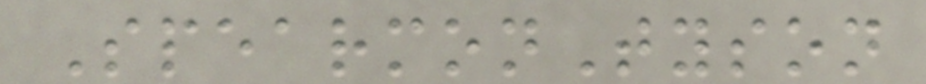SpearmonTyson
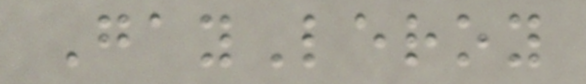GayLeroy
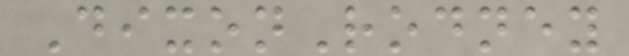DixonRodney
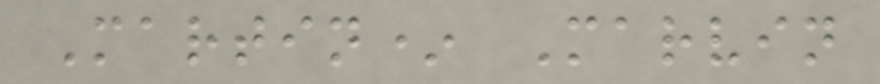Martin* Marvin
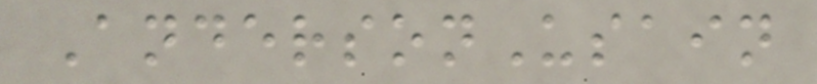AndersonUsain
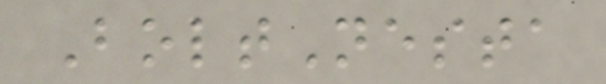BoltNesta
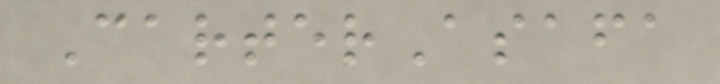CarterAsafa
